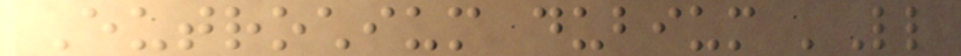Eutrochium dubium 'Little
